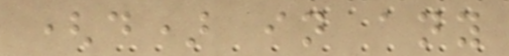(d) in any
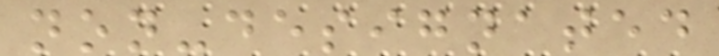non-designated
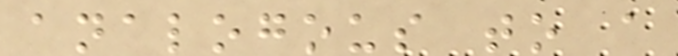analogous to a
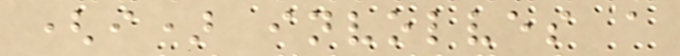(i) involves a
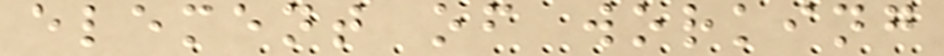element of working
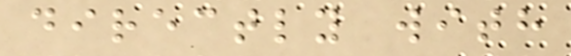directly with
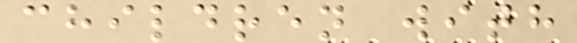children with
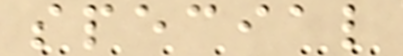special
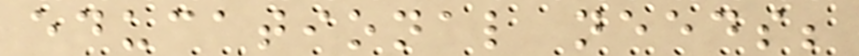educational needs;
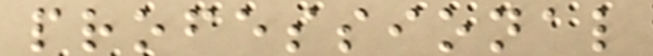professional
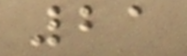21
